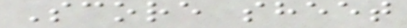Score sheet
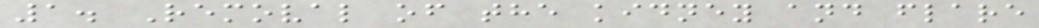1. Removal of the kidney and flare
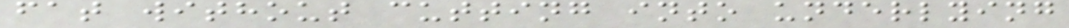fat without cutting into underlying
